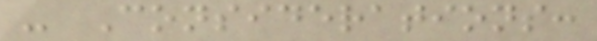- Considerations:
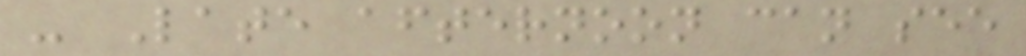- Late afternoon can see
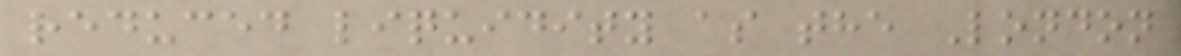reduced liquidity as the London
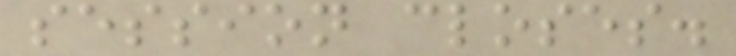session closes.
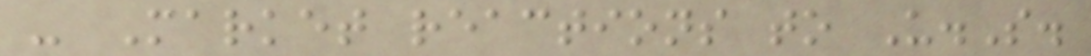- Market reactions to U.S.
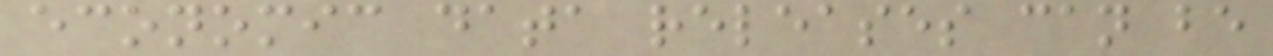economic data releases can be
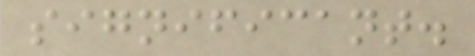significant.
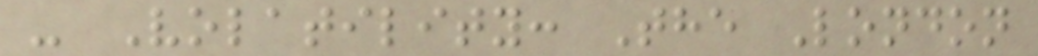- Volatility: The London
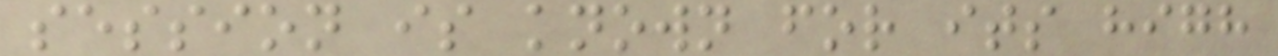session is known for its high
